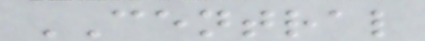CENTRAL
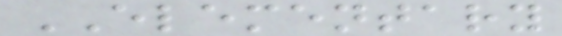ELEMENTARY
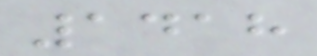1418
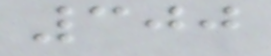300
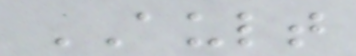AULT
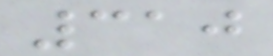310
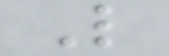L
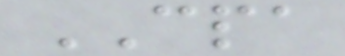CPA
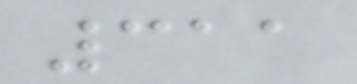311
